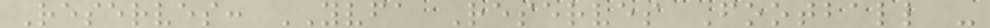Reserves: YVFA Reserves Football -
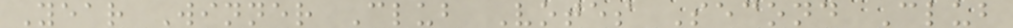Year Winner Club Votes Second Club
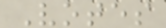Votes
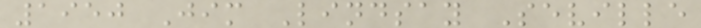1950 Jim Lindsay Seville
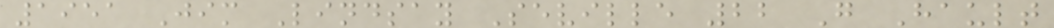1951 Jim Lindsay Seville 22 G Hault
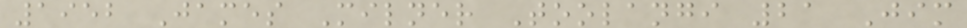1952 James Milner Toolangi 21 Jim
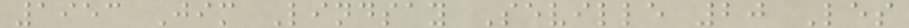1953 Jim Lindsay Seville 20 Les
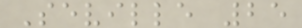Seville 25
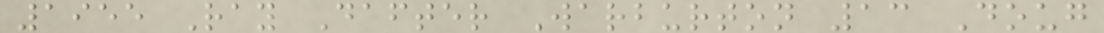1955 Ray Dafter Warburton 13 Doug
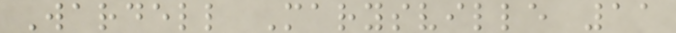Wardell Marysville 11
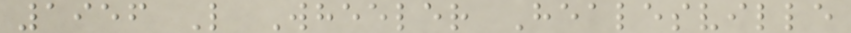1956 L Wheeler Healesville
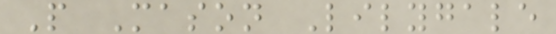P Mason Lilygale
